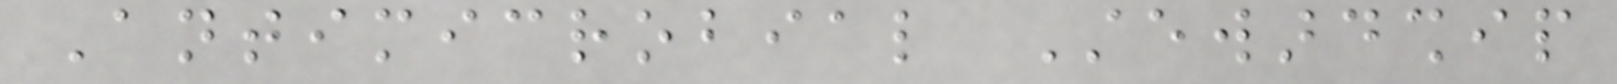Antimicrobial Stewardship
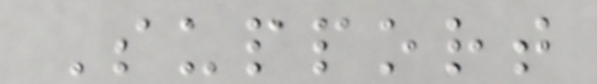Support
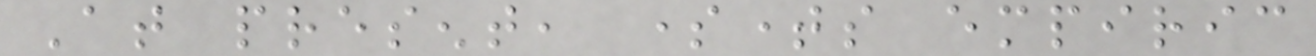At present, sometimes empiric
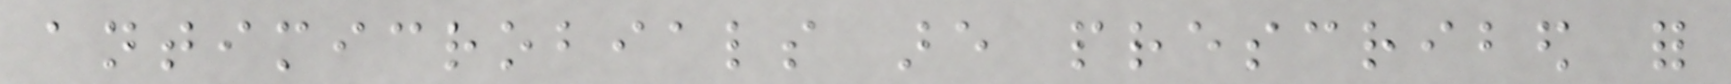antimicrobials are prescribed for
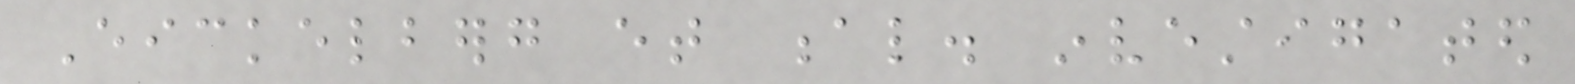Eickelberg et al. investigated
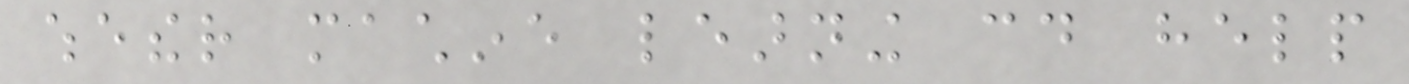whether machine learning could help
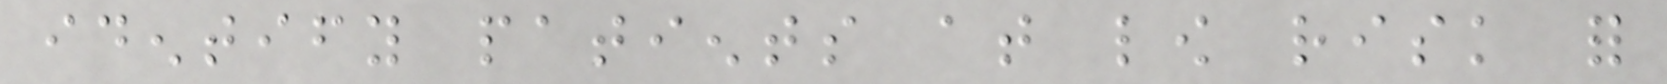identify patients at low risk for
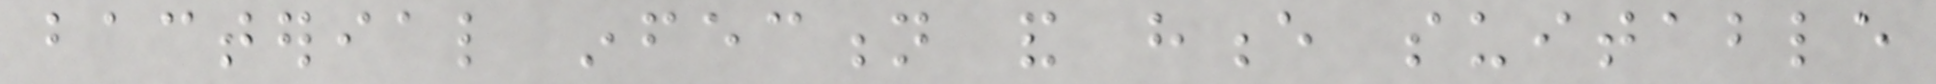bacterial infection and hence suitable
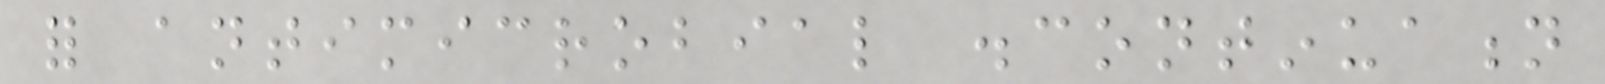for antimicrobial discontinuation
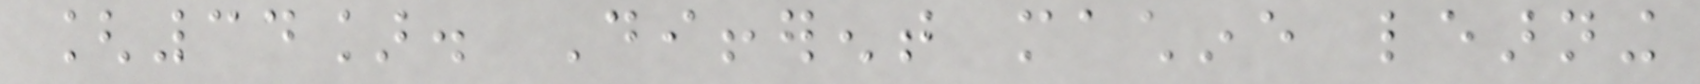[34]. Different machine learning
